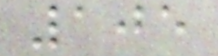105
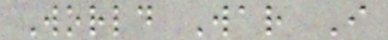World War I
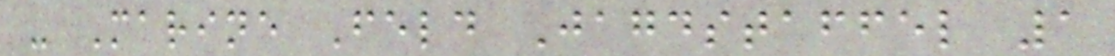- Marine Feld Jagdstaffel 1
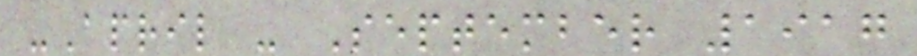-April - September 1917
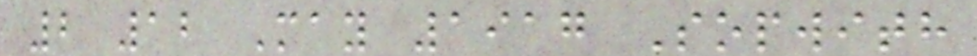2 12 May 1917 Sopwith
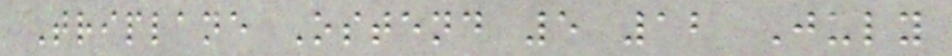Triplane Ostend 5 12 July
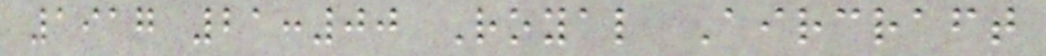1917 21:00 Royal Aircraft
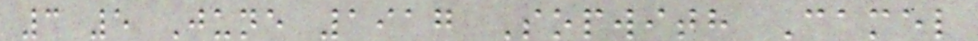3 5 June 1917 Sopwith Camel
